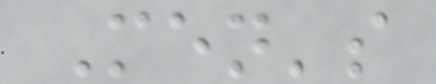Men's
